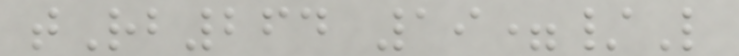tRb264 19=/L
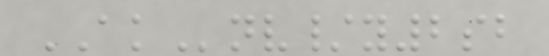AKnv/y2sb
